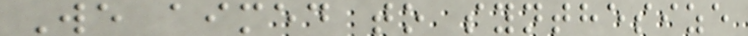We aimed to synthesize
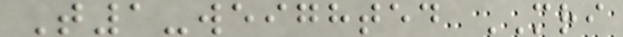T1-weighted MRI
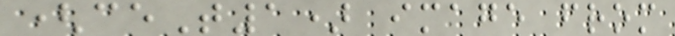(ceT1) image from
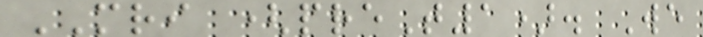MRI (preT1). We
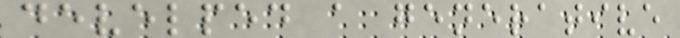develped a generative
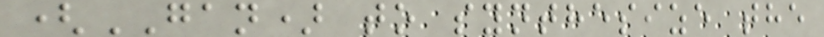(GAN) to synthesize the
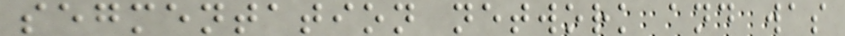segmentation network and was
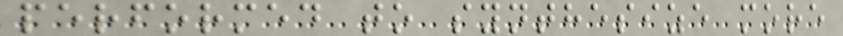performed to synthesize more
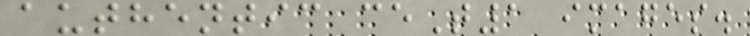authentic ceT1 images.
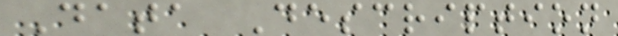Data Description
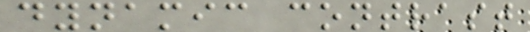dynamic contrast
